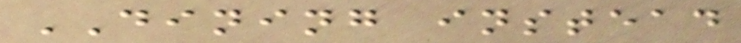DINING instead
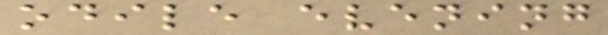odile evening
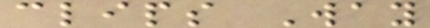clips Way
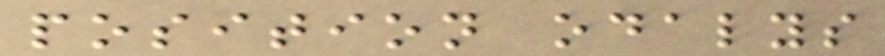position odalys
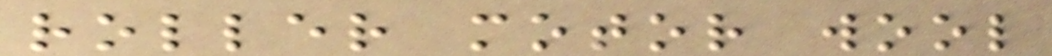roller motor wool
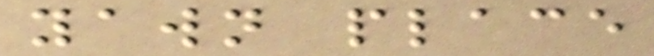yawn place
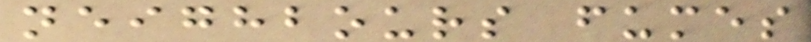neighbours fumes
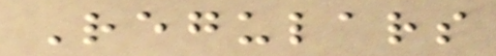Regulars
